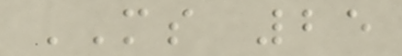MS 25
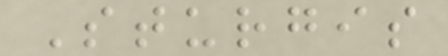Sturgis
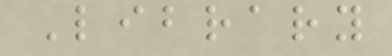Library
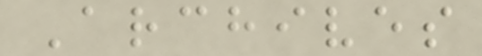Archives
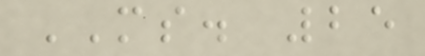MS. 25
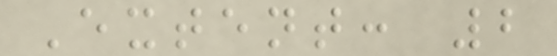Extent: 2
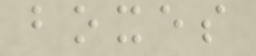boxes
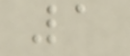1
